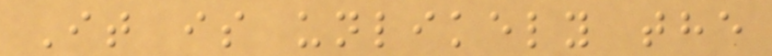It is unlikely the
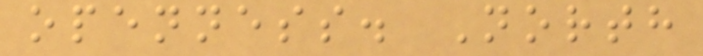openness. North
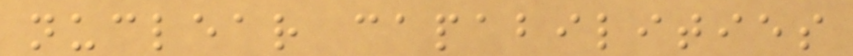nuclear capabilities
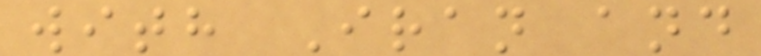with Iran and
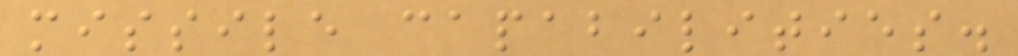missile capabilities.
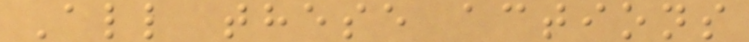All these actions
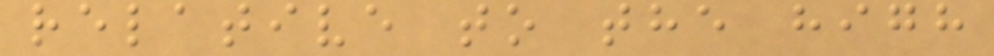relative to the high
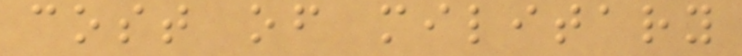cost of military
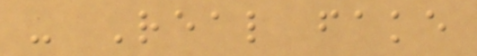- Real fake
